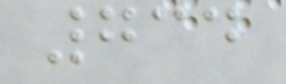734
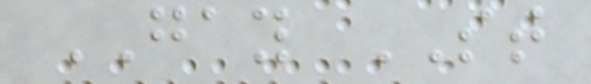GAY ST
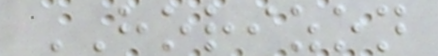HORIZON
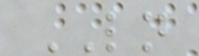LN
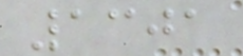1301
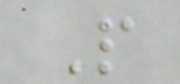P
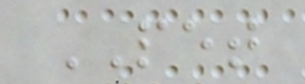PET
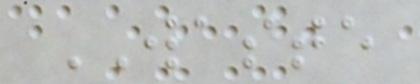WASTE
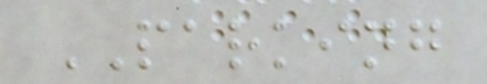PARKING
